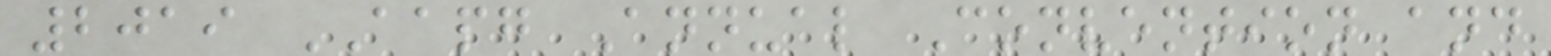2019 AAPG Annual Convention and
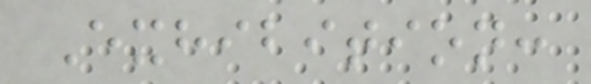Exhibition:
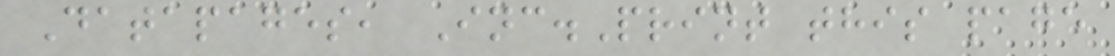Datapages, Inc.Print this page
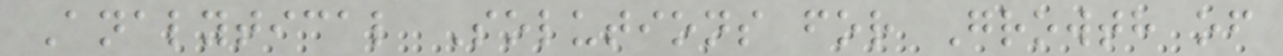Analytical Solutions for Growth of
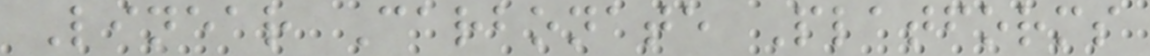Linear Carbonate Platforms
